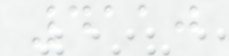4110
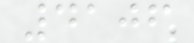4106
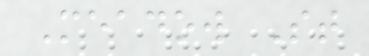Meadow St
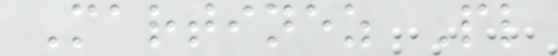Martinez Pl
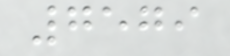7579
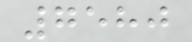7580
